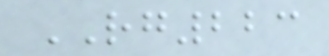RG223
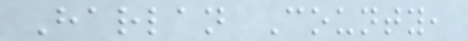Harlan County,
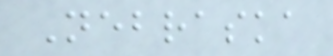Nebraska
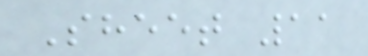Sheet 11
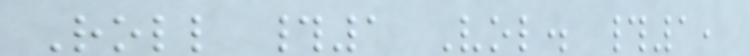Roll #1 Vol. #1,
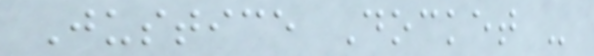Justice Docket -
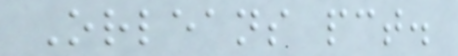Orleans pct.
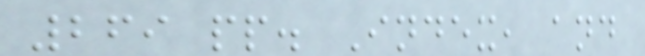269 pp. Index, and
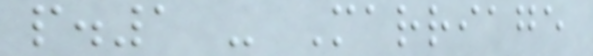p.1 - Marriage
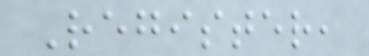Register,
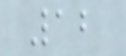12
